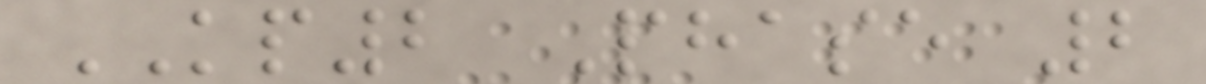KP2 Phase 2
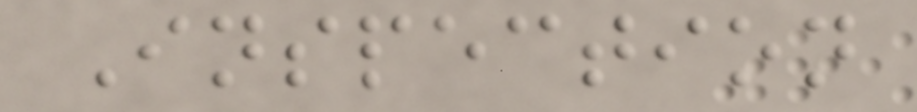Inspection
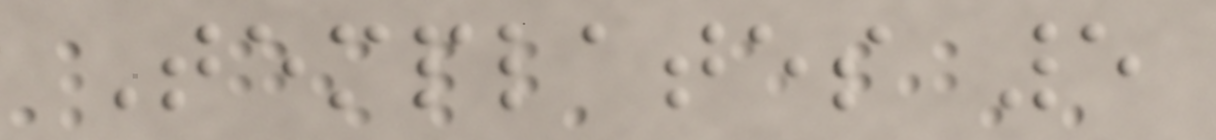Templates 5
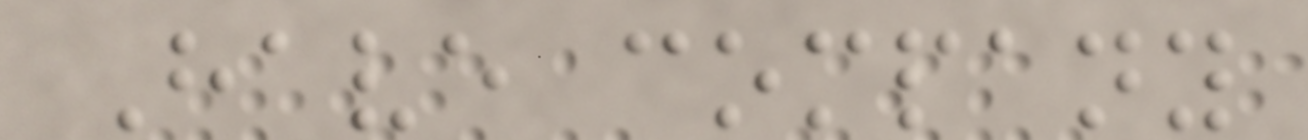Have company
